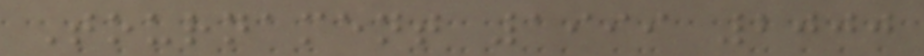Tournament 1999 2000
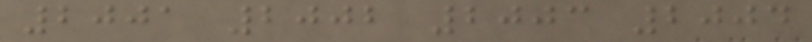2001 2002 2003 2004
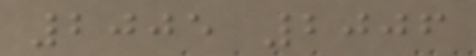2005 2006
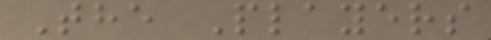The Players
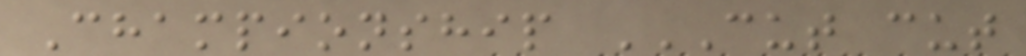Championship CUT CUT
